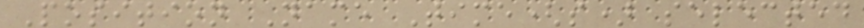Position Name Time(s) selected
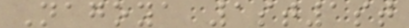Nagoya 1st1st
